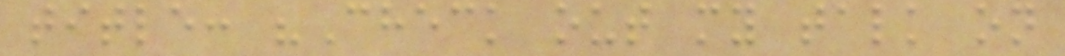title: "Check out my talk on
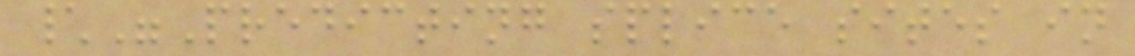\"Predicting splice sites in
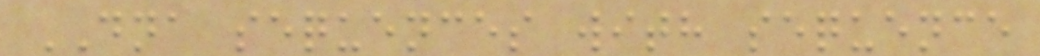DNA sequences with sequence
